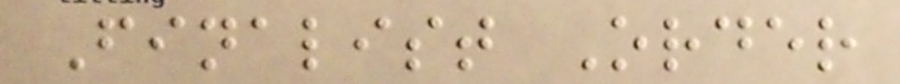Finalist Order
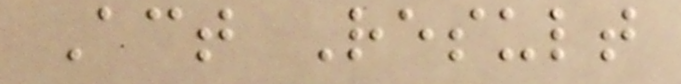Act Result
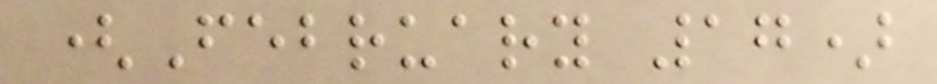(February 17)
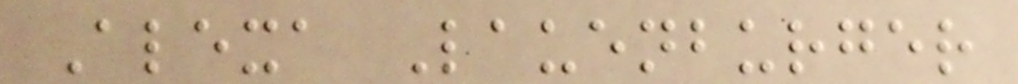Alexa Lauenburger
